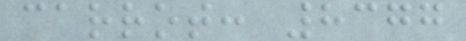carrot: 8377
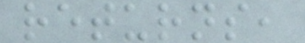returns,
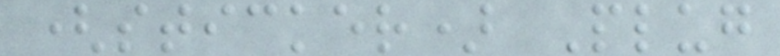(sticker) Plug
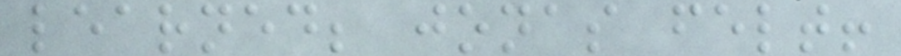learned; jonas felt!
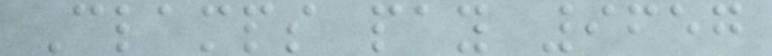Clamps pay 9657
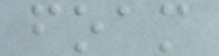foam
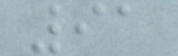91
